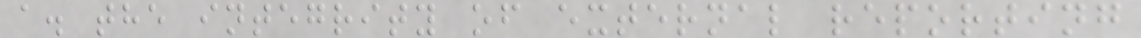a. the integrity of external reporting
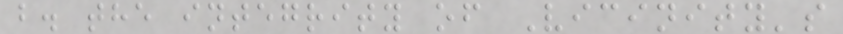b. the integrity of Vicinity's
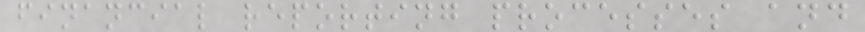financial reporting processes and
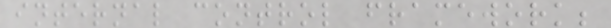internal control framework;
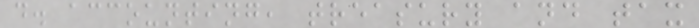d. accounting, treasury and tax
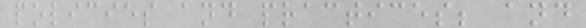policies and practices; and
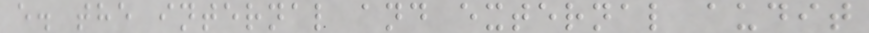e. the internal and external audit
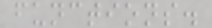functions.
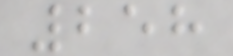258
